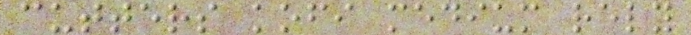cutters kofi medium rely
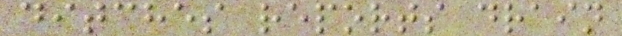ditches reports drain
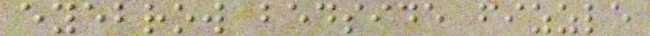eyebrow bedside fizzle
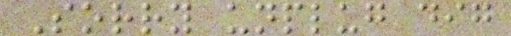Sorry unplug dig
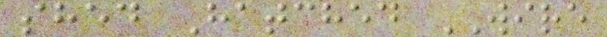shed Hatched WIRE
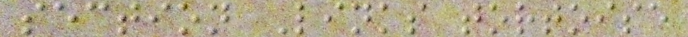section Links tortoise
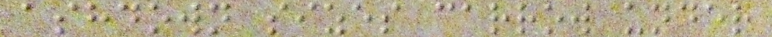ashdown sizes carrow under
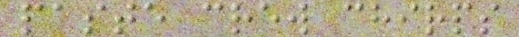paste crew chirps
